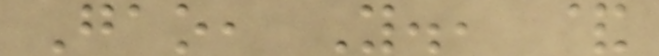Gao, Y., &
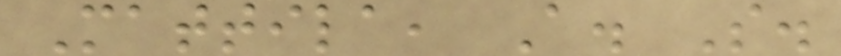Mattila, A. S.
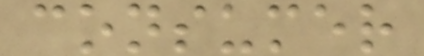consumer
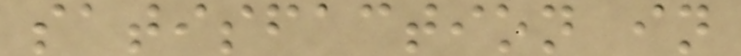satisfaction in
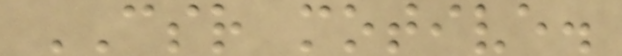CSR motive.
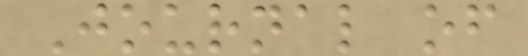Journal of
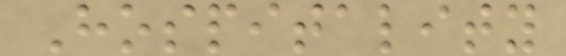Hospitality
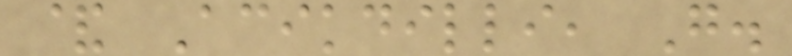& Acikdilli, G.
